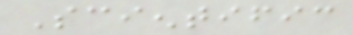Scientific
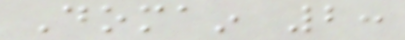Domain 2:
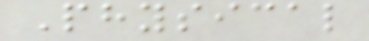Physical
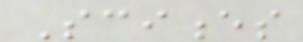Sciences
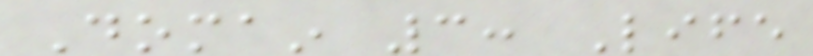Domain 3: Life
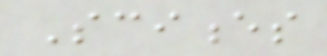Sciences
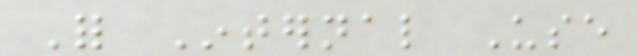For Internal Use
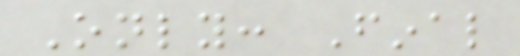Only: Final
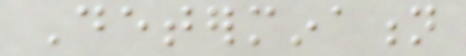Determination
